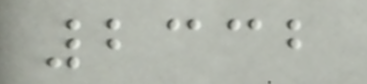2332
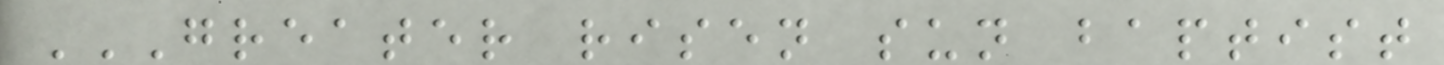GREATER RISEN SUN BAPTIST
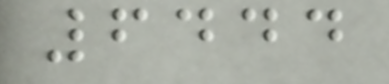6444
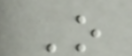O
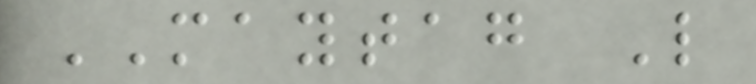MAYTAG L
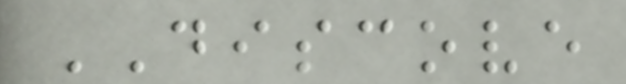DISCOVE
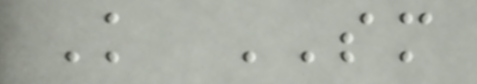K SM
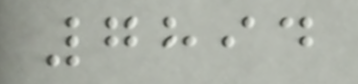7894
